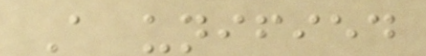A unified
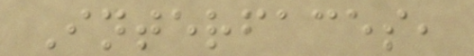Interfaces,
